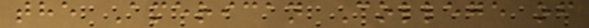the American College of
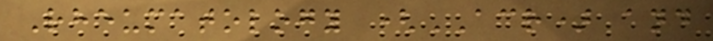Rheumatology (ACR) and
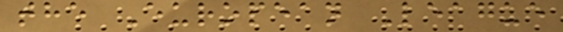the European League
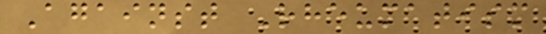Against Rheumatism
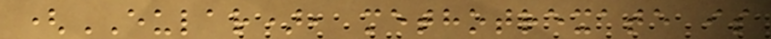(EULAR), methotrexate is
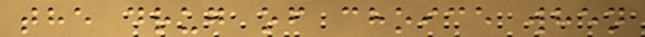the drug of choice when
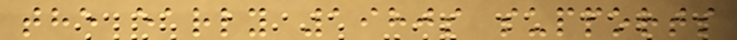the early 1980s supports
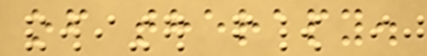of therapy.
